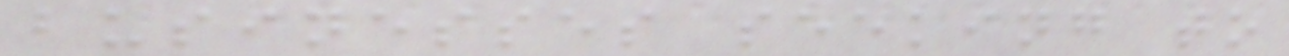businesses seeking to
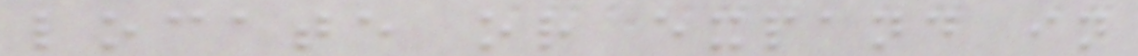locate or expand in
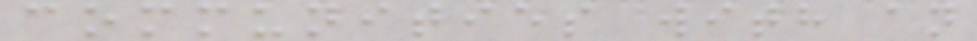communities with an
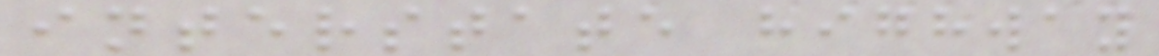interstate highway
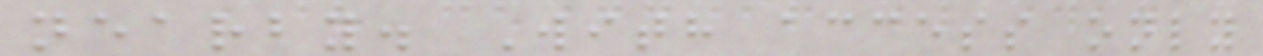nearby. With access only
